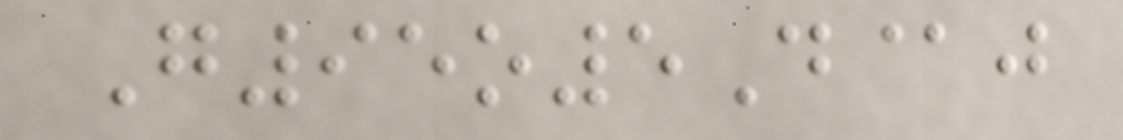G95o5D@j
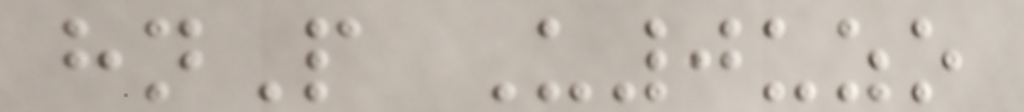hnP U0uzo
